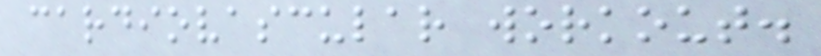cardiovascular workout.
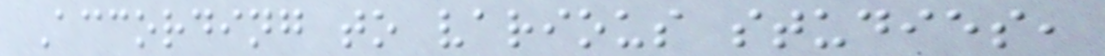According to various studies,
